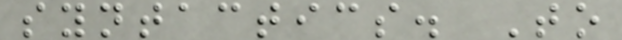syntactics. To
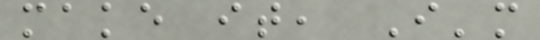make it, I'm
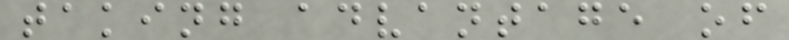taking advantage of
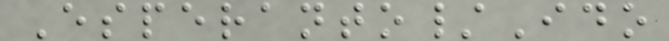Esperanto/Ido
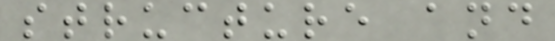structure and
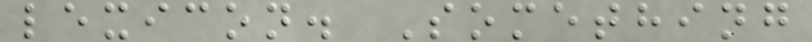lexicon. Something
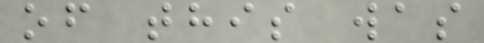of this was
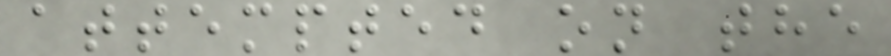attempted on the
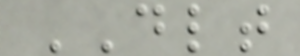DLT
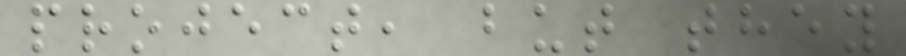project, but they
